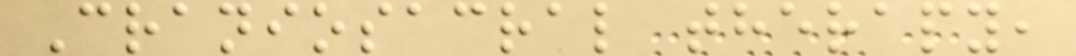Craniosacral therapy,
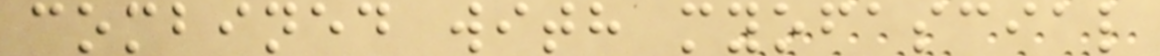combined with myofascial
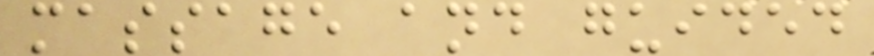massage and guided
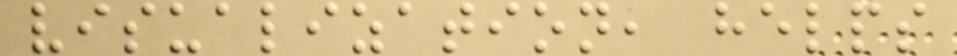visualization, helps
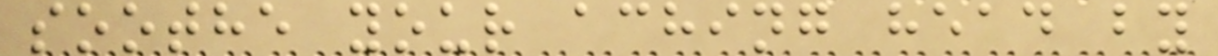soothe your aching head by
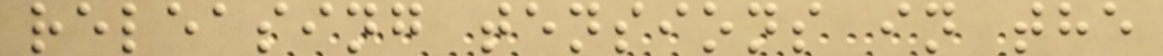releasing tensions in the
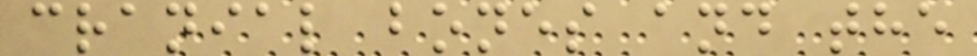cranial bones and the
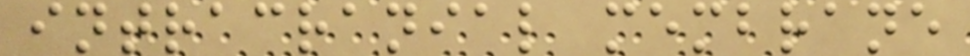intracranial membrane
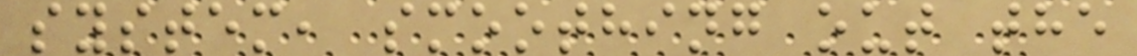system, smoothing out the
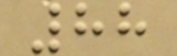88
